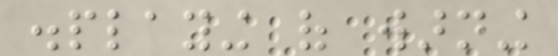displaying of warning
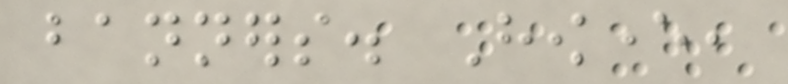banners. However,
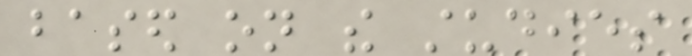based on the studies
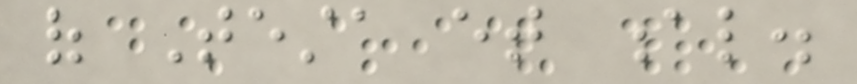of Testa et al.
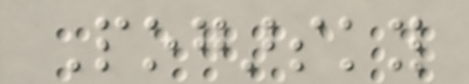Pogarsky
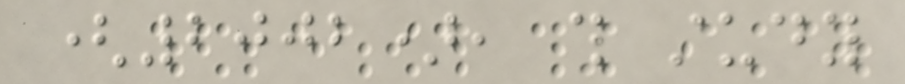(2002), this study
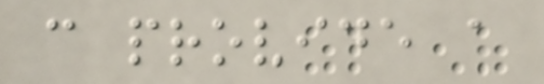can provide a
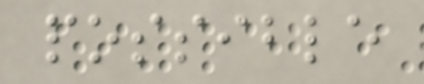possible
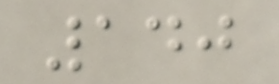140
